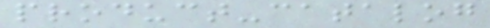product-catalog
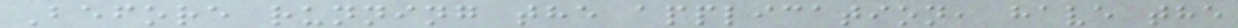Before running the application, have the
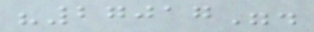"27017".
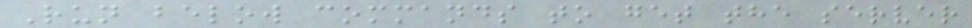Run below commands to get the server
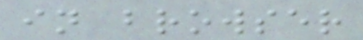in browser
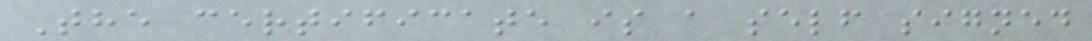The certificate is a self signed
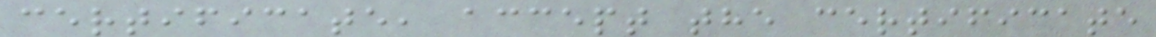certificate, accept the certificate
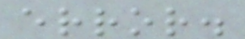error.
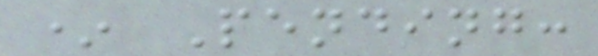* Pending:
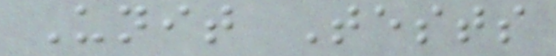Unit Tests
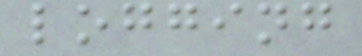logging
